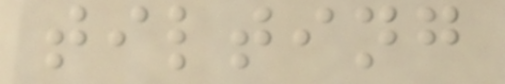tilting
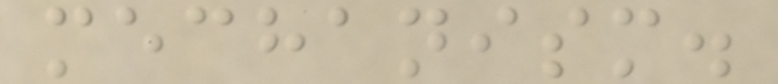mechanism.
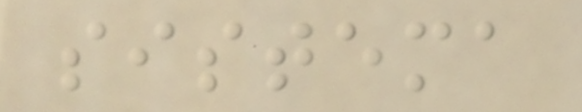sistema
